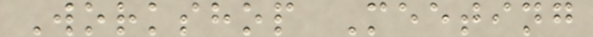Workshop Meeting
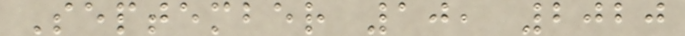September 10, 2020
